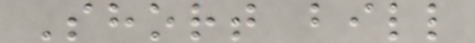Short bill
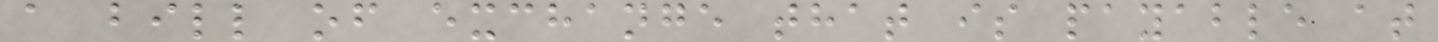a bill of exchange that is payable at
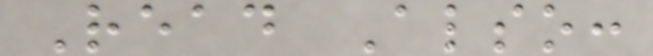Read Also:
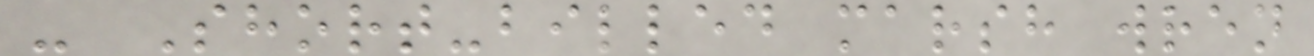- Short-billed marsh wren
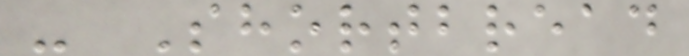- Shortbread
